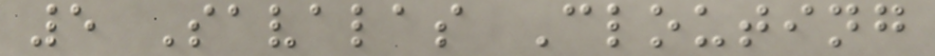5 Savalas Clouting
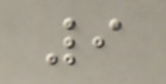9
